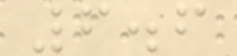6.6
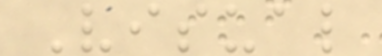Visual
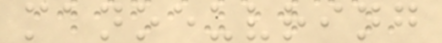manoeuvring
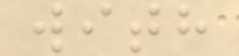with
